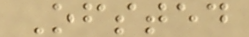Ofsted
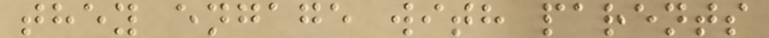they engage with parents
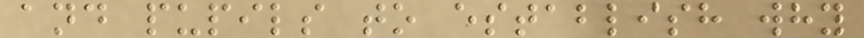and pupils to establish why
